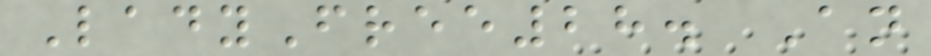LadyFree28. An
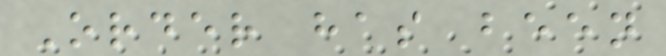Order has been
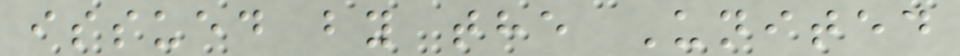issued by the United
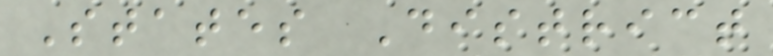States District
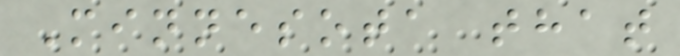Minnesota that
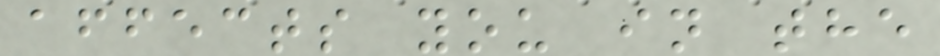affects you in the
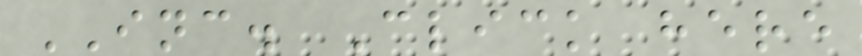INC. Click here
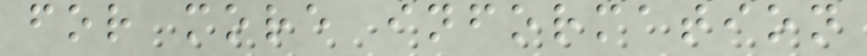for more information
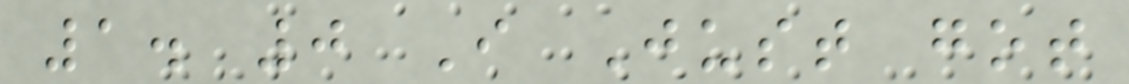1. 0 I Just got
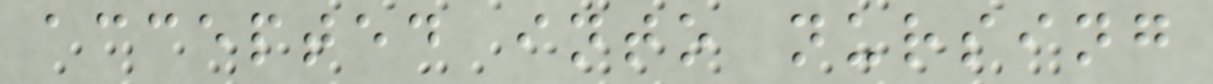accepted into nursing
